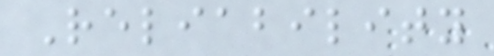Reliability
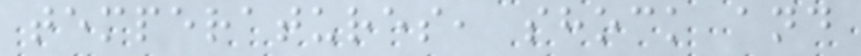temperatures, shock and
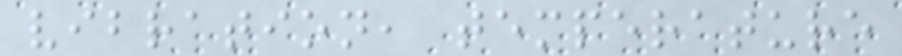vibration, temperature
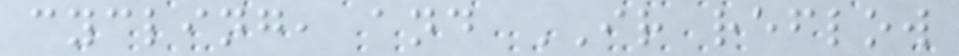cycling, and IR reflow
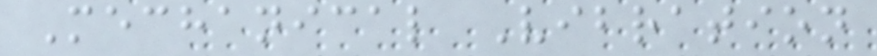Mechanical Vibration
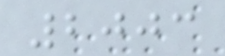2003
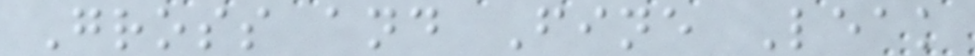Gross and Fine Leak
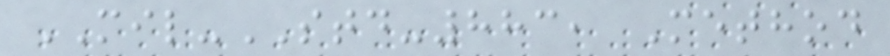MIL-STD-883, Method
